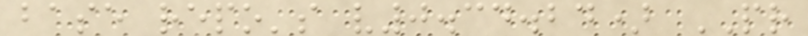base repo's v0.34.24) PR
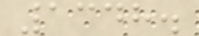1348.
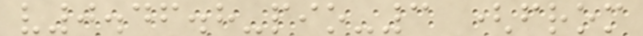v0.46.8-pio-3 (from
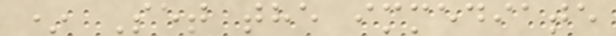* Set the immediate
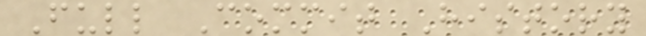Full Commit History
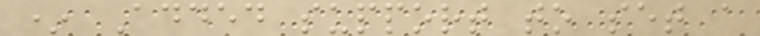* Added support to set a
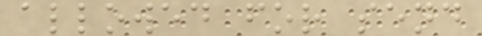allowed for send
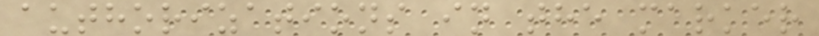authorizations in the marker
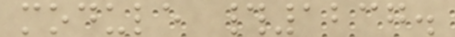module #1237.
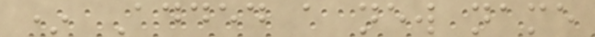* Added a new name
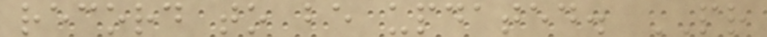record to be updated. PR
